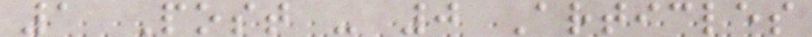1 Post - 0 Articles
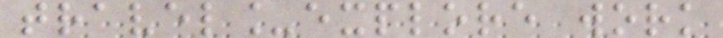travel_explore work
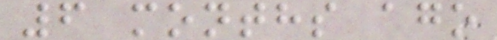6 months ago
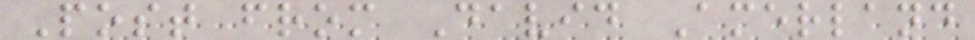Post from David Amerland
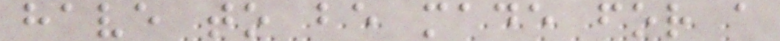have to be made for a
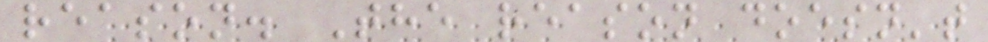reason. The reason doesn't
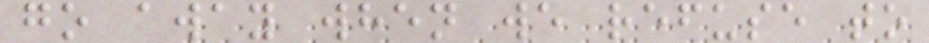go away when we refuse to
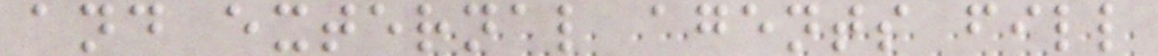and external agents fill
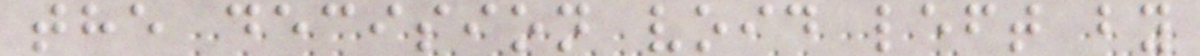the decision void left by
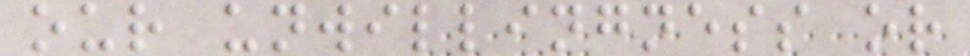our unwillingness or
